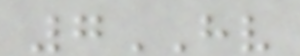7HV
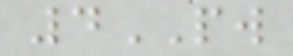4PW
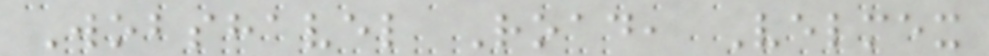Wobshavel Road, Velmex
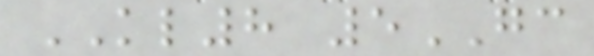KL8 5GC
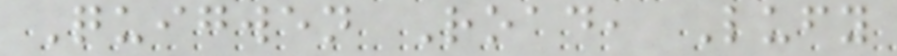Quigwen Road, Lufy
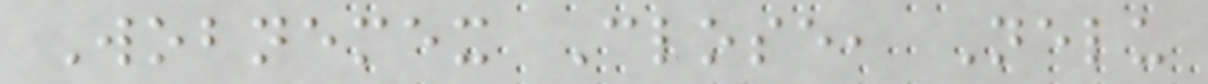Wobnemex Close, Nelu
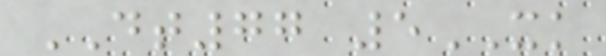DT77 5XK
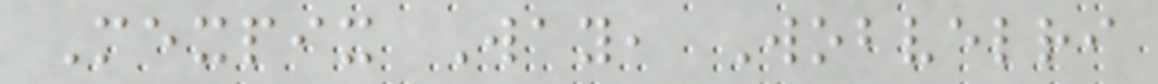Mexpix Way, Wobvelri
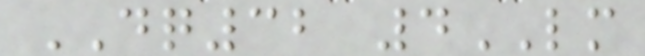DQ32 4LM
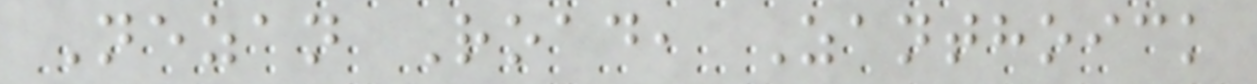Nezan Road, Zanthoick
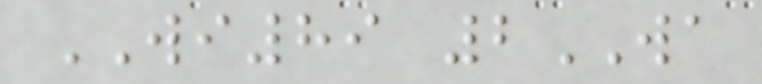WI89 2WA
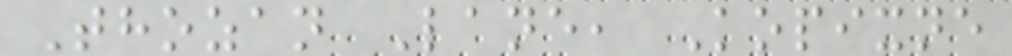Thozan Lane, Kopixne
